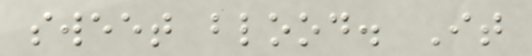sweet blood. It
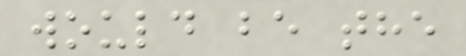would be the
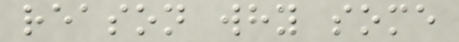reason why some
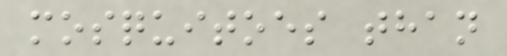mosquitoes than
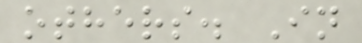others. In
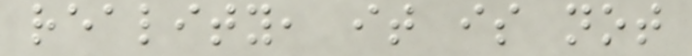reality, it is not
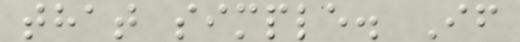that simple. If
